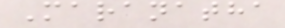Maranatha
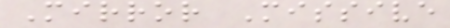Mirror Missive
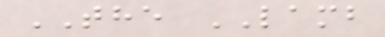THE LAMB
